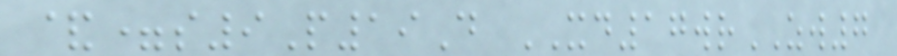&=s9P19D XD17wrZW7
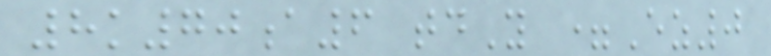8k70a6 tdY =Ez0
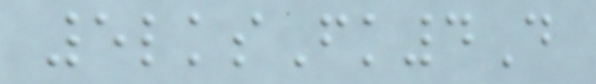5lksFk4D
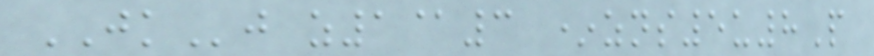JKj z1@3 *zns5u8P
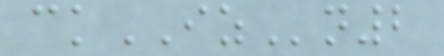ckIZn2
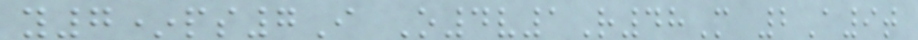y7*ps7I O4v1R48M 2A9t
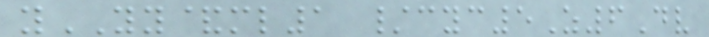yYY&ml1 /cyc5Z6Dv
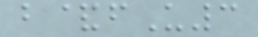b&fU3
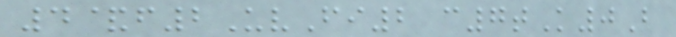4&f2UvFi2 c7tK0B
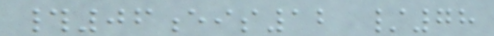#06eis12 /78
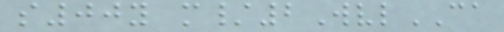s00y m/2WvlCA
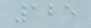125
